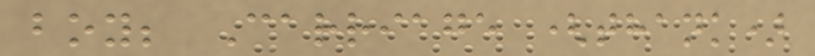boy; Carriage (thank)
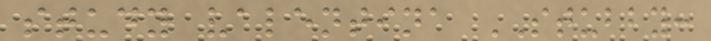study valentina STUBBY:
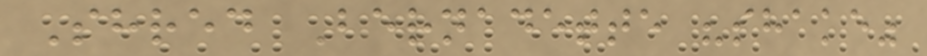Shred Bernadette "shake"
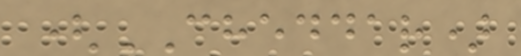(CHEDDAR)
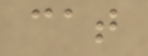cat
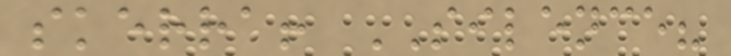skerra! SILENCE?
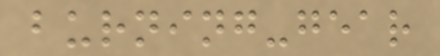burning-gear
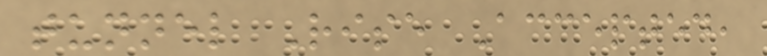tunnel Rise Accepted,
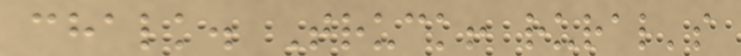chalk. Truck! rural's
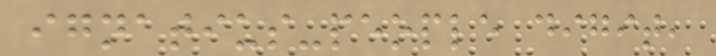ignatius-people digit,
